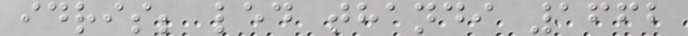idris; led thandi 1662
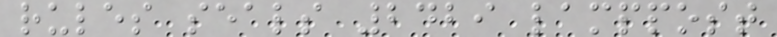rules seals 2429 lamppost
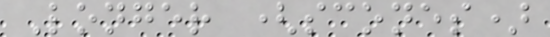Longer (scones)
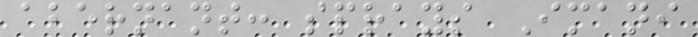abernant: sprays Imani
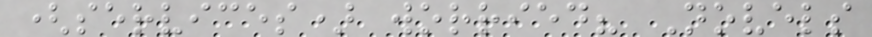(services) worried? Novels
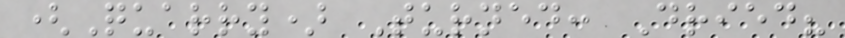(Quarry) Turned: Dried?
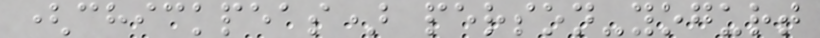(chickpeas) person-yogurt
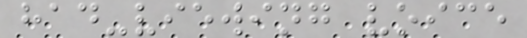had-viewing voice
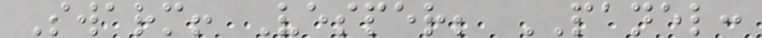Swarm! Vesper; PANEL:
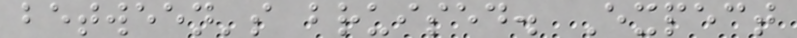between's bruised. Expect
